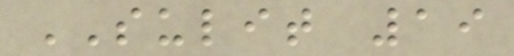SULIT 19
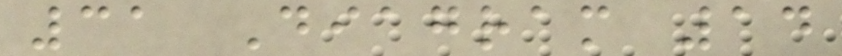31 Diagram 14
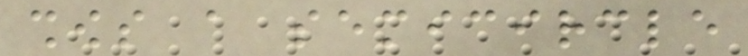shows a semicircle
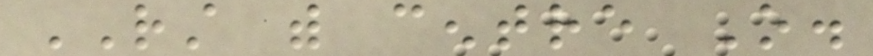RST with centre O.
